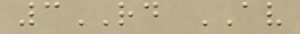3RD AV
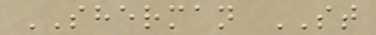SHERMAN ST
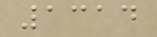1314
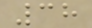38
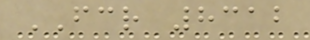FCR 8312
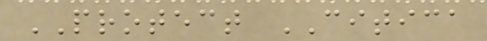PROTECT CITICA
